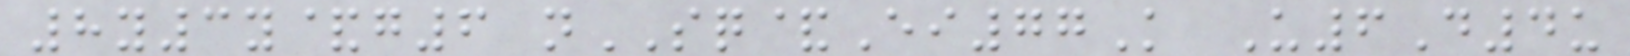8y3y&g6 nSQ&Ei77K U6D4u
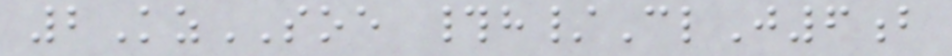2KzSOE #h/ClJ6b
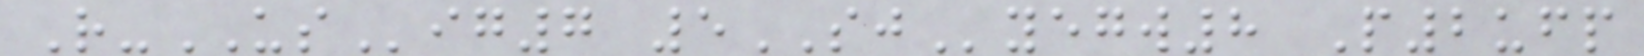R-USig7 5SJyegw8 P2ufp
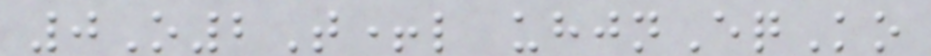0O2T+l uhjnEqKo
